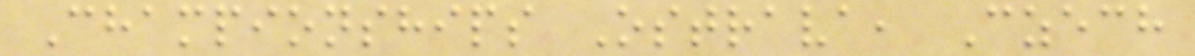Championships Ostrava, Czech
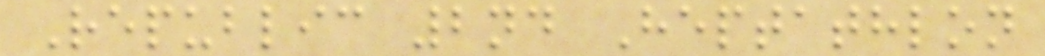Republic 2nd Heptathlon
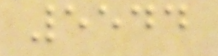5544
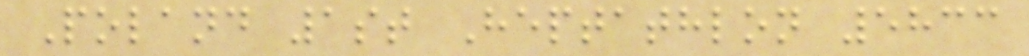Poland 1st Heptathlon 5833
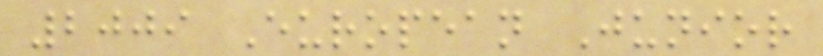2009 European Junior
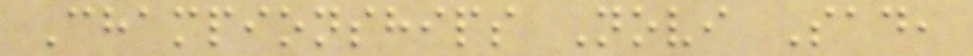Championships Novi Sad,
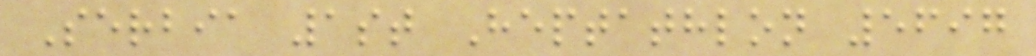Serbia 1st Heptathlon 5697
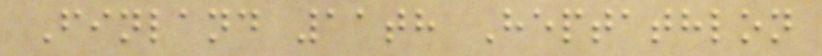Finland 11th Heptathlon
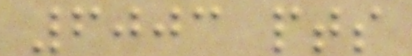6003 pts
